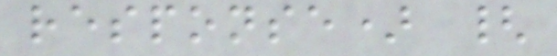response) {
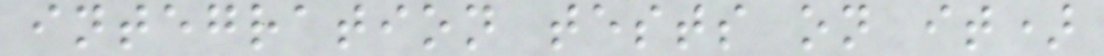integration tests on it)
